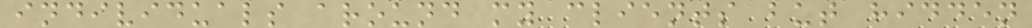individuals around my clients but hidden
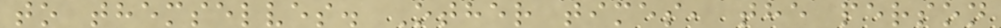to themselves. Other times, the person
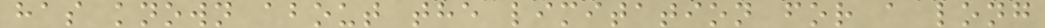has known about the limitation for a long
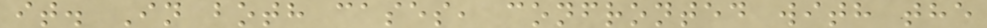it. In both cases, confronted with the
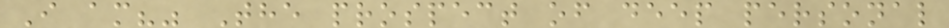I am?" The prospect of deep personal
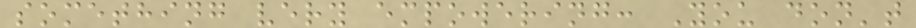something very empowering: You don't
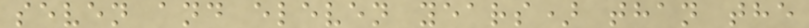seven and eleven years) than the
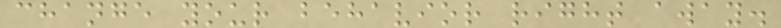change your behavior right away.
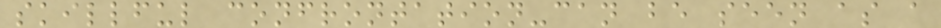skillful confrontation-can be seen as a
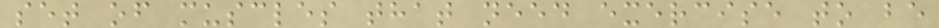set of muscles that need exercise to be
